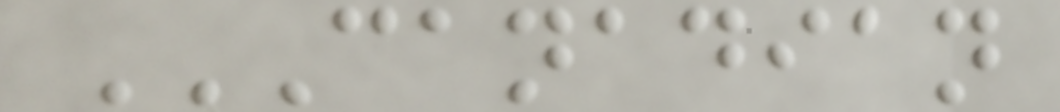CANADIAN
